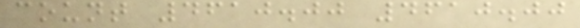count 4610.00 4610.00
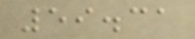59.31
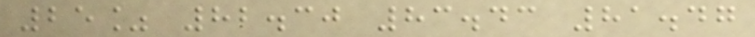25% 82.30 83.43 81.47
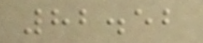82.52
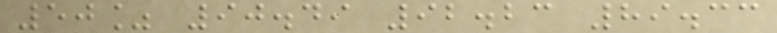50% 90.49 92.23 89.33
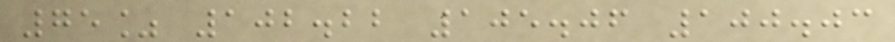75% 102.22 105.06 100.03
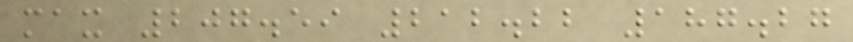max 207.59 212.22 187.27
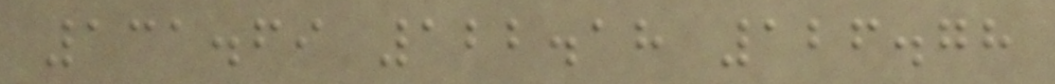131.69 122.18 126.78
